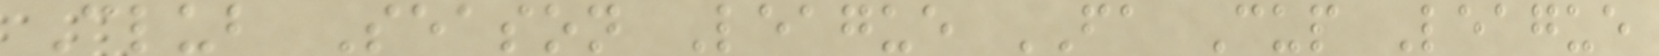Club Season League FA Cup League
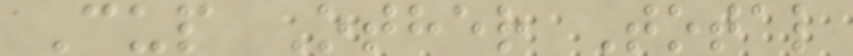Cup Other Total
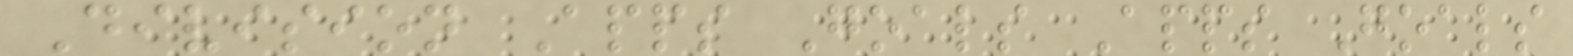Division Apps Goals Apps Goals
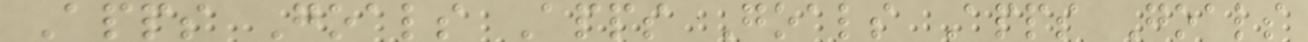Apps Goals Apps Goals Apps Goals
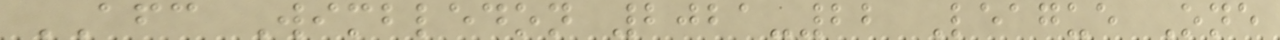AFC Wimbledon 2021-22 League One
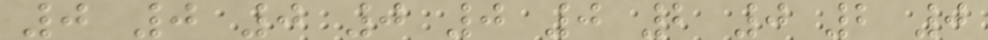0 0 0 0 0 0 2 0 2 0
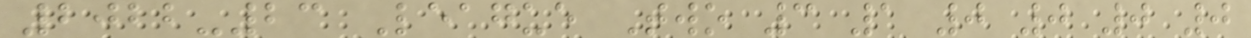2022-23 League Two 3 1 0 0 0 0
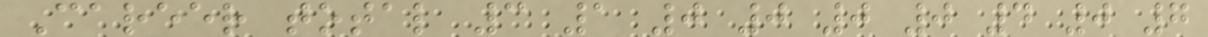Career total 3 1 0 0 0 0 4 0 7
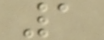1
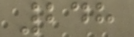248
